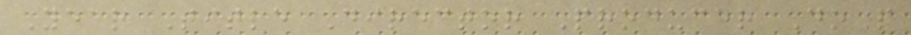Year Title Director Producer DoP
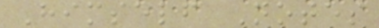Himself Notes
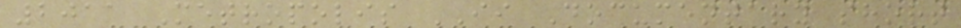2011 Metropolis II Documentary short
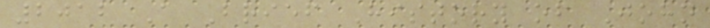2012 A Brief History of John
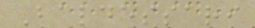Baldessari
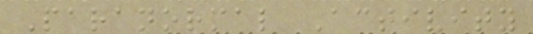Paranormal Activity
